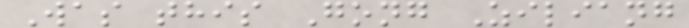Was this Gong Ziliang
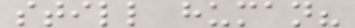still human?
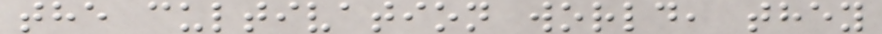the cultivation world, they
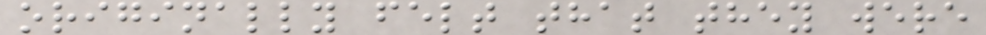originally felt that they were
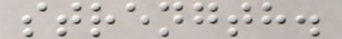strength.
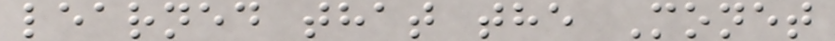learned that the Monet
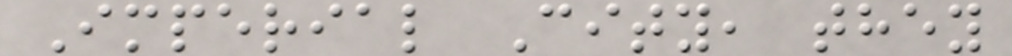Imperial City, they
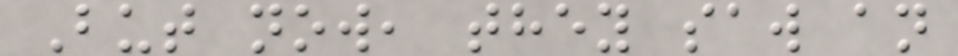But now, they saw an
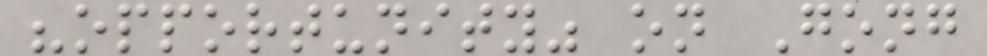"opportunity" on Gong
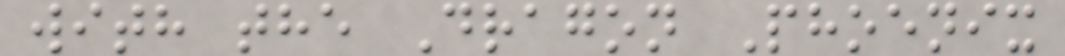with the Dragon Phoenix
